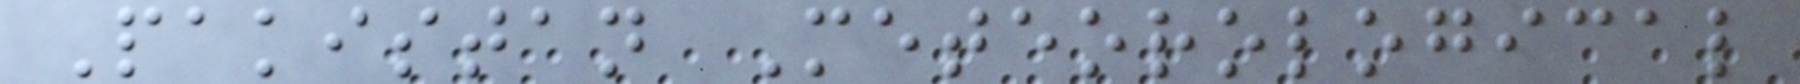Pakistan Meteorological
